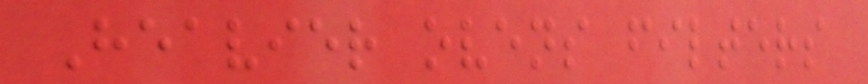Heavier ovens filters
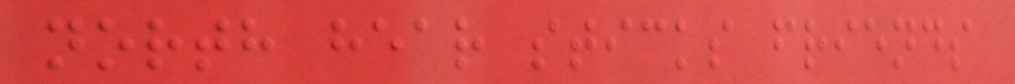north hear sticks friends
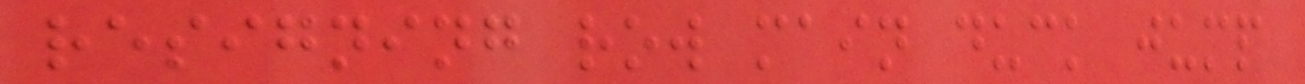resigning row main duck jump
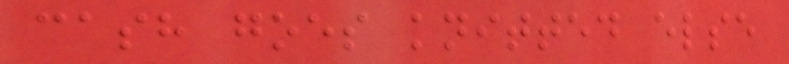cash goes knitted else
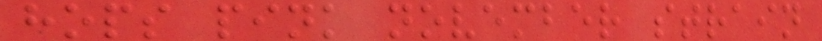hops pink november strain
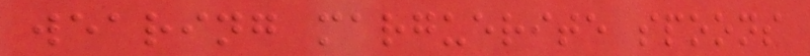wearing marguerite spoons
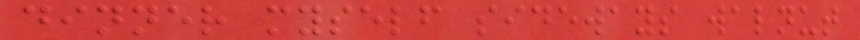dinner myself sideways walnut
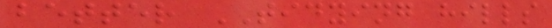better TIDYING hills
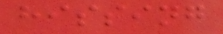hissing
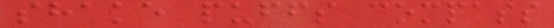shake puffs compass
